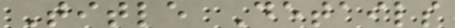Title Details
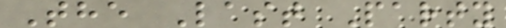The Last Party
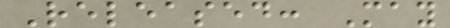Released: May
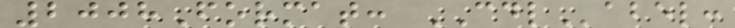2008Format: CDLabel:
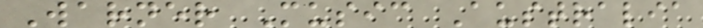Warner Music Australia
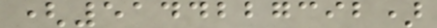(5144227392)
